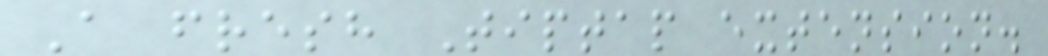A fresh Tiptap extension.
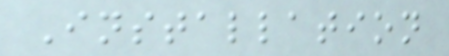Installation
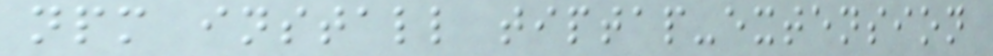npm install tiptap-extension
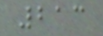213
